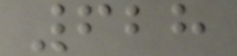628
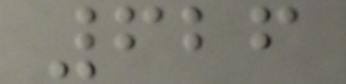626
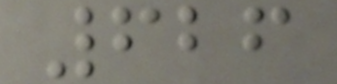626
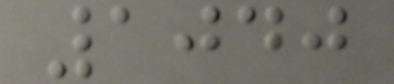1040
